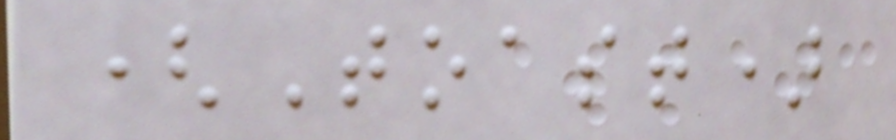(Toast)
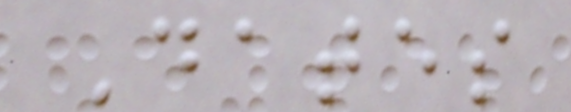Dates
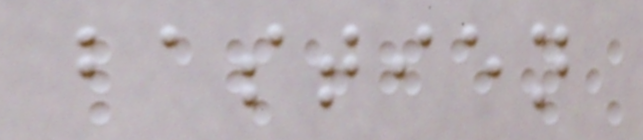bastien
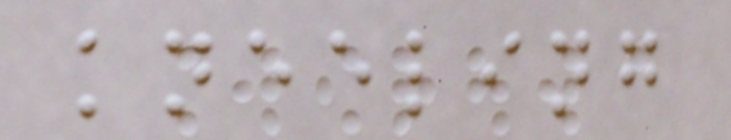kneeling
